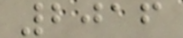2016
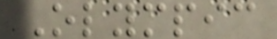Olympic
